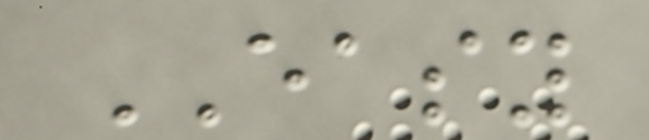EASY
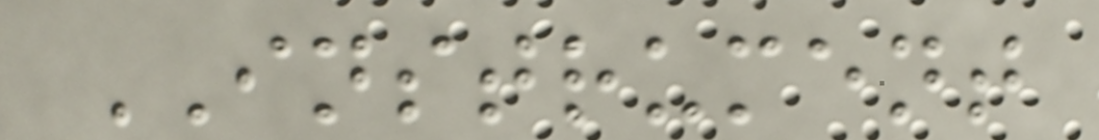INSTRUMENT
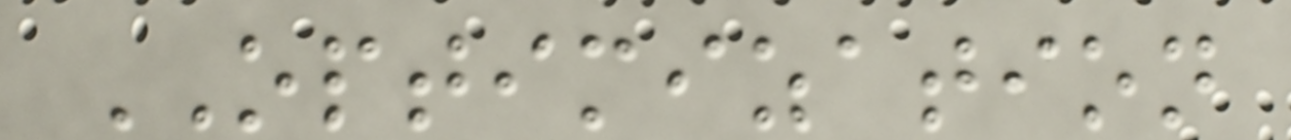OPTIMIZATION
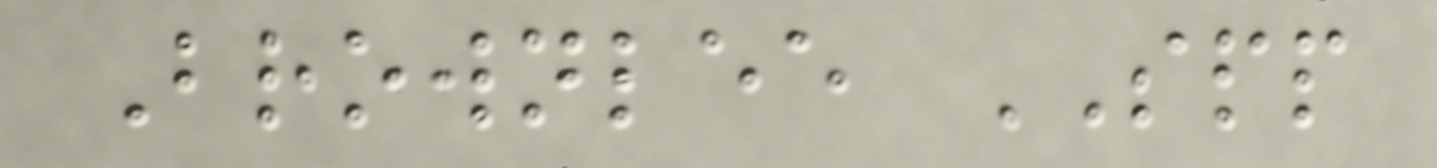Brownlee SPP
